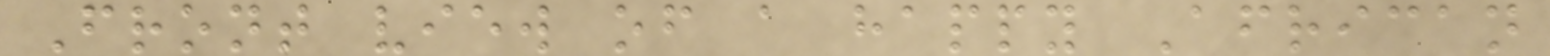Front view of a happy African
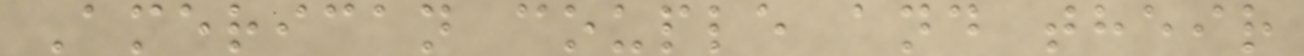American couple and their
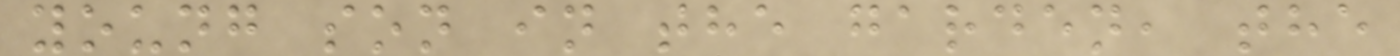young son in the garden, the
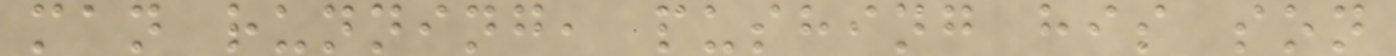man running, pushing his son
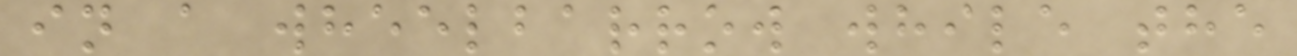in a wheelbarrow while the
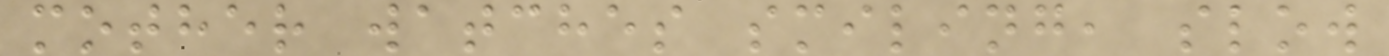mother watches smiling, slow
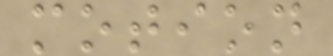motion
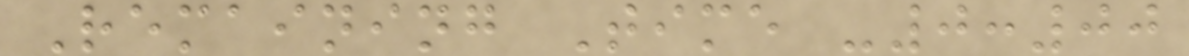Remaining Time -0:00
